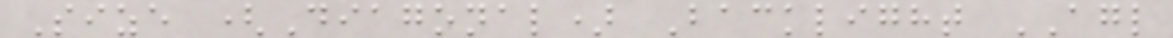Size (Diagonal) Backlight AGL
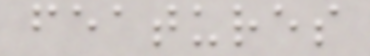features
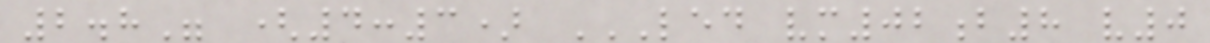2.8" (4:3) LED VM02B8 V0
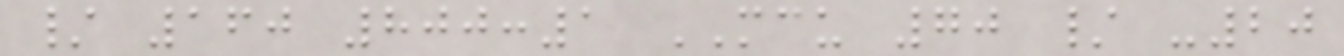/ 160 800:1 MCU 70 / -20
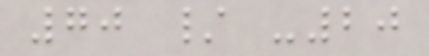70 / -20
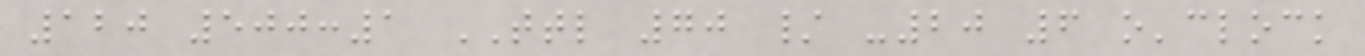120 500:1 TTL 70 / -20 6 o'clock
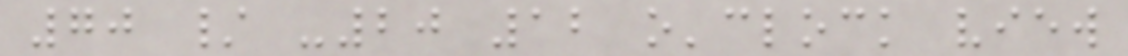70 / -20 12 o'clock view
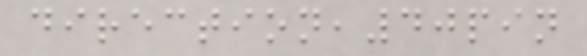direction,40pin
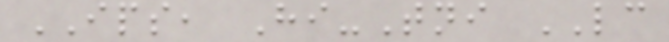IPS, Hi-Tni LC
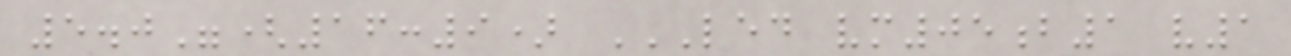5.0"(16:9) LED VM05B1 V1
